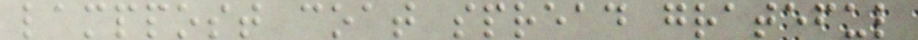lamppost coat spread grateful
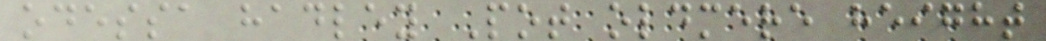odessa hadley Pot oldmere height
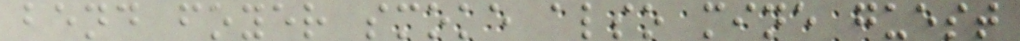bend foyer smoke also mine guest
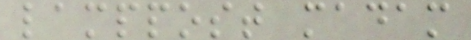lamppost madam
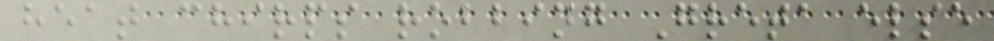heat chirps robbing Greta else
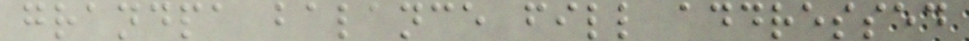grandpa balance fill addressed
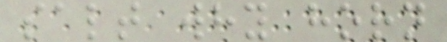salt why horn
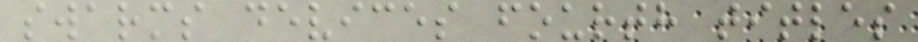swarms devices fourth titles
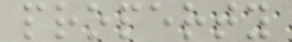property
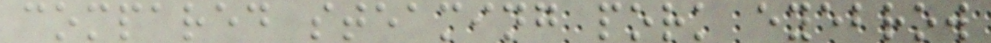compared steaming pork eyebrow
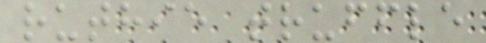ruthie truffle
